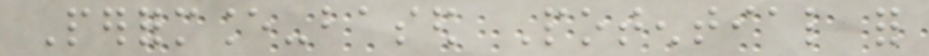Performance-based Potential for
